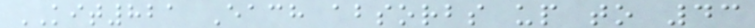KIT821 Each absorbs up to 43
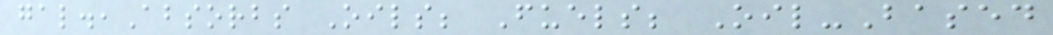gal.,Absorbs Oils; Fuels; Oil-Based
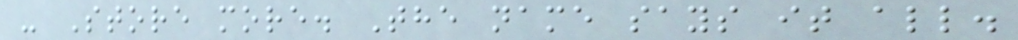- Store more. The name says it all.
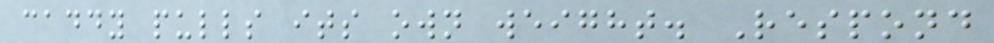caddy pulls its own weight. Respond
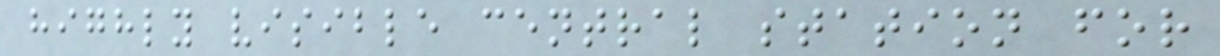highly visible central station for
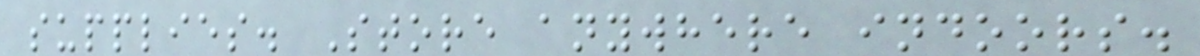supplies. Store anywhere indoors.
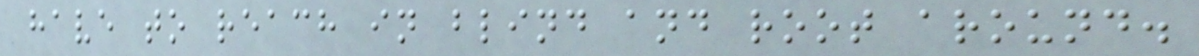have to reach in blind and root around.
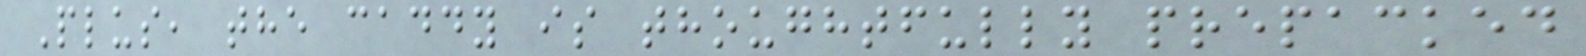Plus, the caddy is thoughtfully prepacked
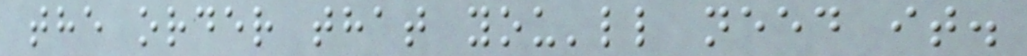the order that you'll need it.
